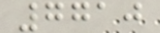7710
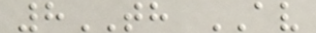8TH AV
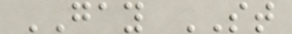GAY ST
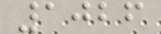1026
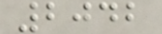2042
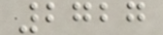2727
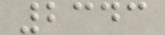2343
